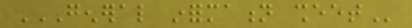GENERAL INFORMATION SHEET
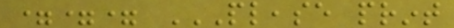=== PLEASE PRINT
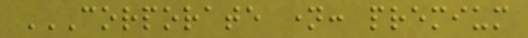CORPORATE NAME: PREMIUM
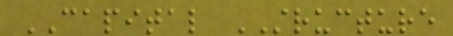CAPITAL STRUCTURE
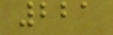221
